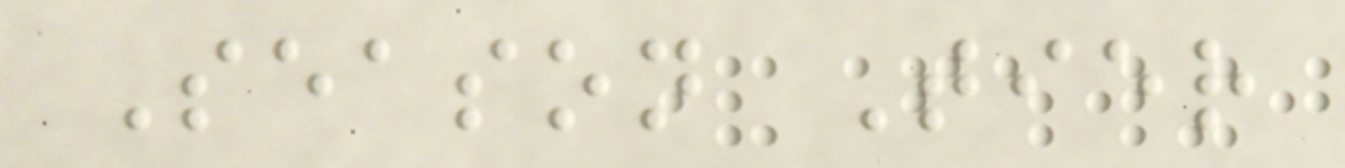Season Tier
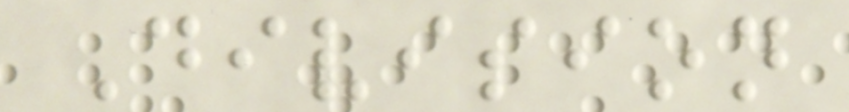Division
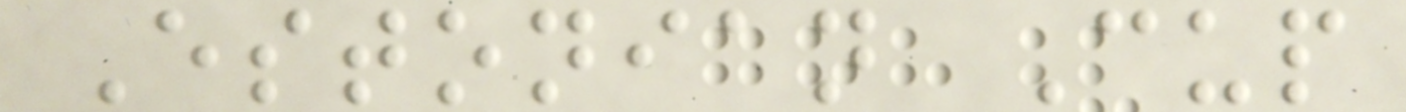Estonian Cup
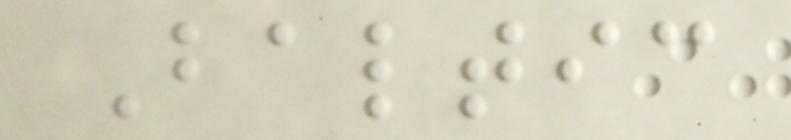Baltic
